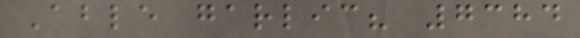Able garlic? 7384
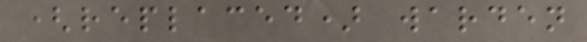(replaced) warden
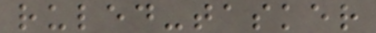ruled-tasker
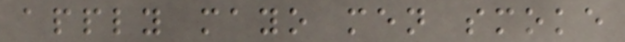apply mayo men smoke
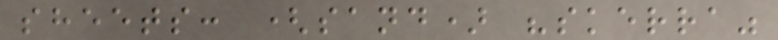sheets: (sand) "skerra"
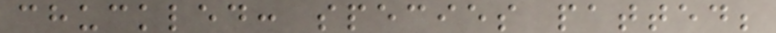chuckled: species patted;
